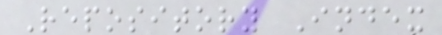Repository Index
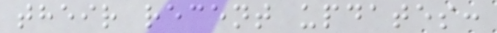their recent updates:
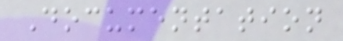Documentation
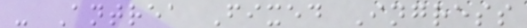- Antrea Fixed Ingress
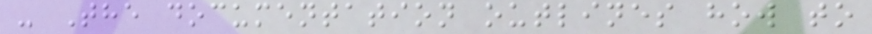- The documentation outlines how to
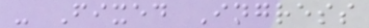- Fixed Ingress
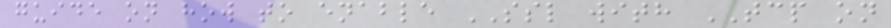guide on how to enable SSL with TCP on
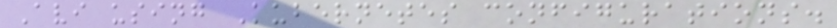Avi using Kubernetes configurations.
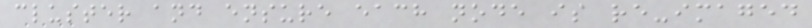cluster and ensure each node is re-imaged
